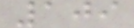109
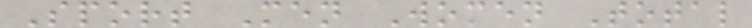Sport Men Women Total
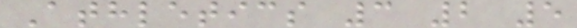Athletics 3 2 5
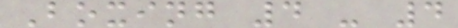Boxing 4 - 4
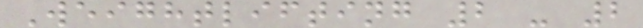Weightlifting 2 - 2
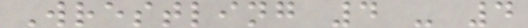Wrestling 4 - 4
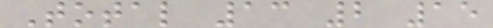Total 13 2 15
